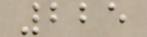225
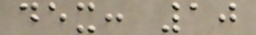dex: 10
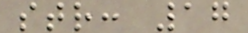str: 17
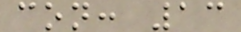con: 13
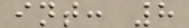int: 8
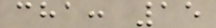cha: 15
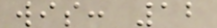wis: 12
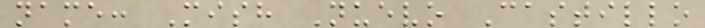name: Mish Nuevo Castillo
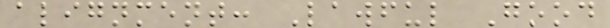alignment: Lawful Good
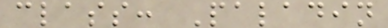class: Paladin
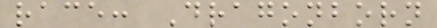race: Dragonborn
